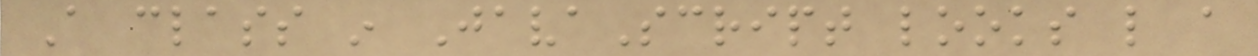A class in JavaScript looks like a
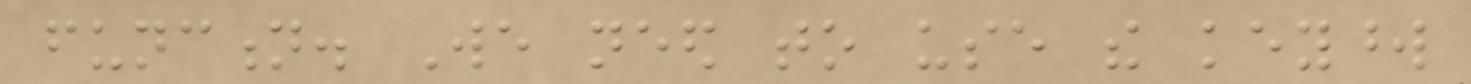function. We need to use the keyword
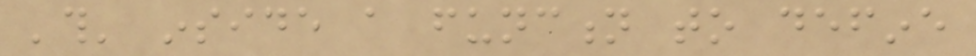'this' inside a function to define
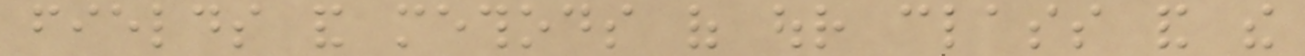fields and methods of our class and the
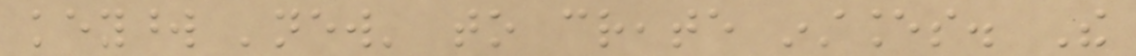keyword 'new' to create instances. The
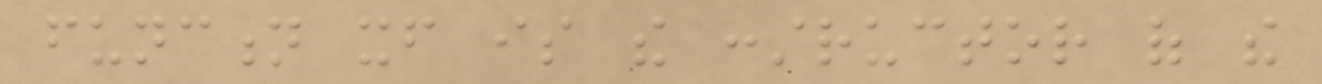function itself is the constructor of the
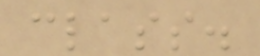class.
